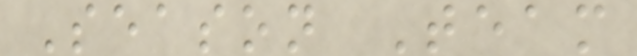Season Team
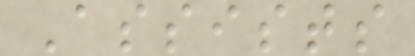Assists
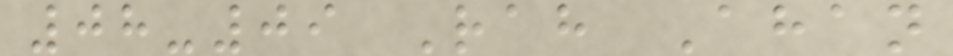08-09 Rah Ahan
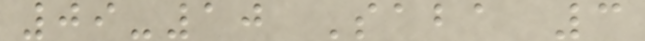09-10 Saba 3
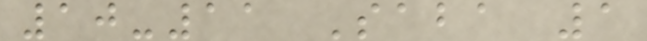10-11 Saba 1
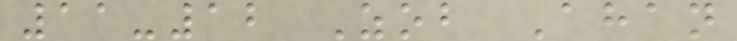11-12 Zob Ahan
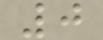0
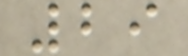29
